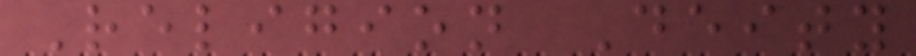Religion Deity
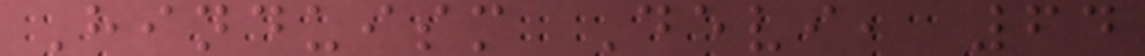Hinduism Devi, 64
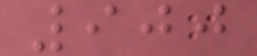900
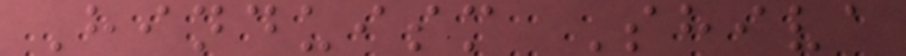Hinduism Shiva
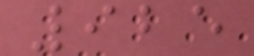925
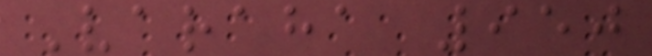Varaha 950
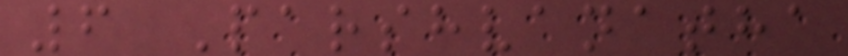6 Parshvanatha
